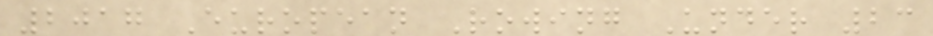2017 European Rowing Under 23
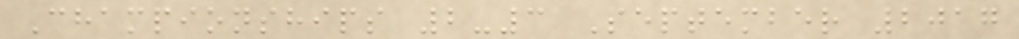Championships 2-3 September 2017
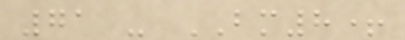71 - BM8+
